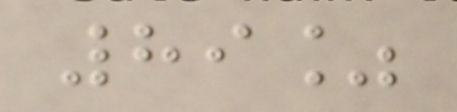89%
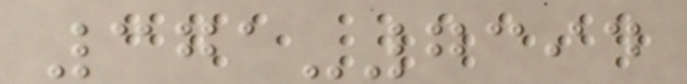371-7394
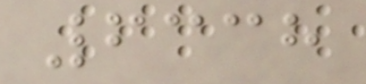6338
